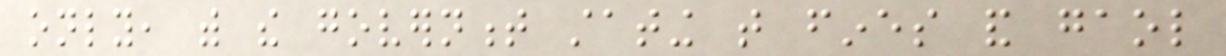only, with the government stating that fines and gaol
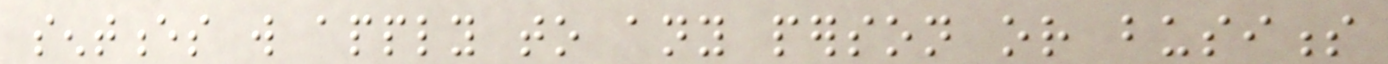sentences will apply to any person or business
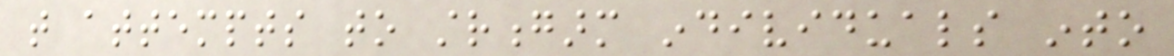that attempts to strongarm individuals into
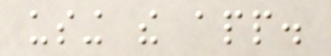using the app.
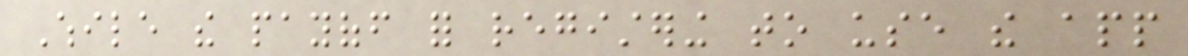While the payoff for registering to use the app
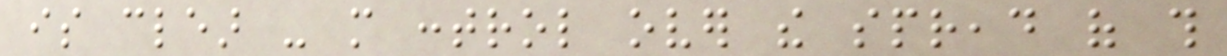is clear - more control over the spread of this
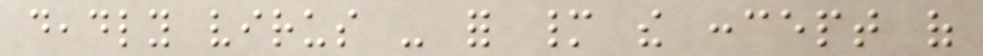deadly virus - for many the concept of
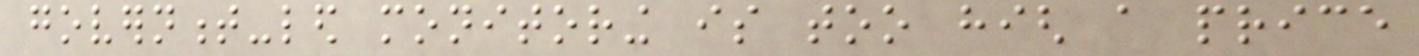government-led monitoring is too high a price
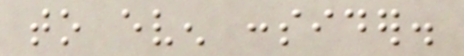to even consider.
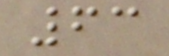63
